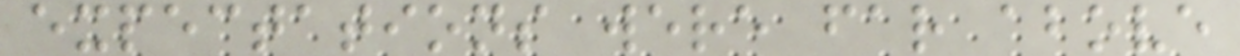expectations were far above
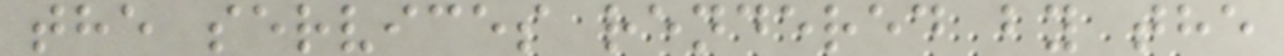the services rendered by the
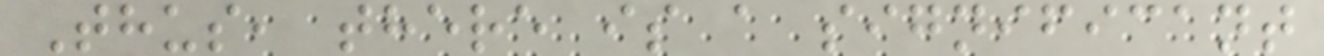Thus, there is a significant
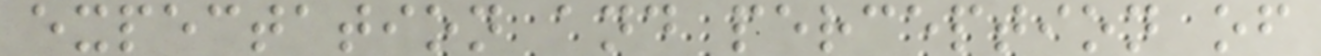expectation and perception of
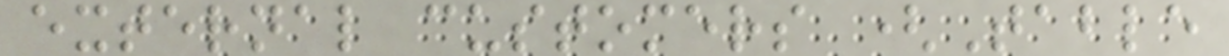external customers (Table
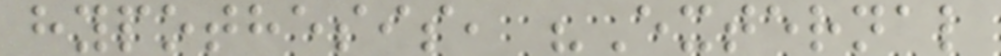hypothesis, "External
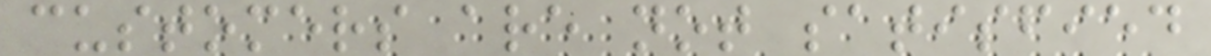customers are not satisfied
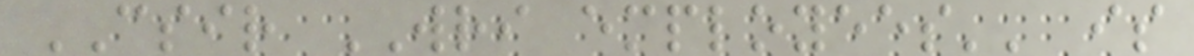CSIR WRI employees'' is
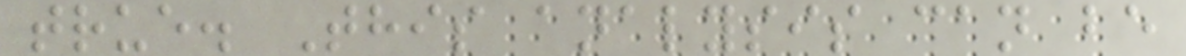true. This analysis can be
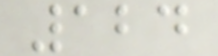124
